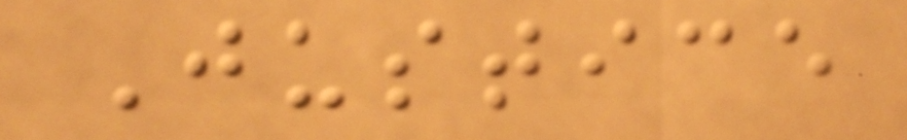Justice
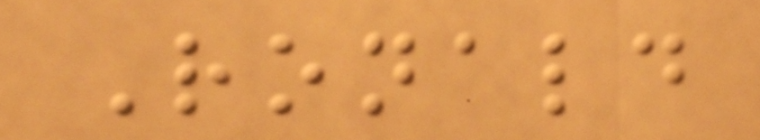Ronald
